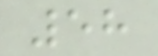58
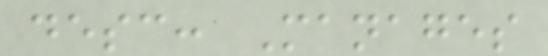desc: Manages
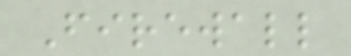Firewall
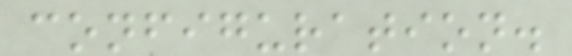configuration.
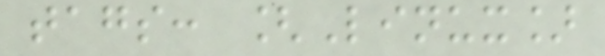tags: [Linux]
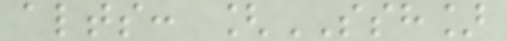alts: [SSH]
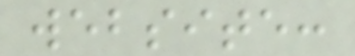website:
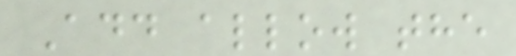Add allow the
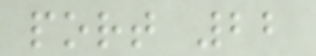port 22
